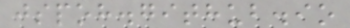jspoh.github.io
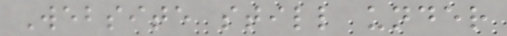Website still under
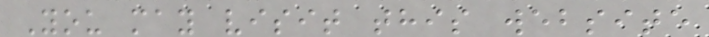You may visit this website
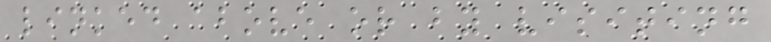linked above or by visiting
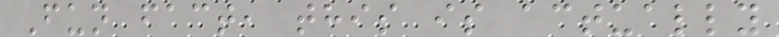Fun fact, this is actually
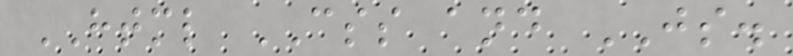HTML CSS and JS.
